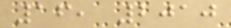16, 2010
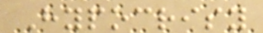Hypocrisy
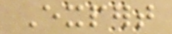Expert
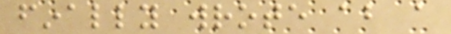finally wrote about a
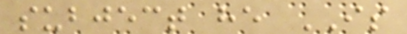subject he IS
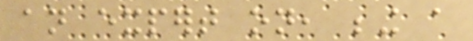an expert on, being a
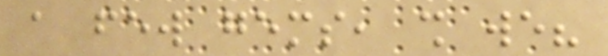a few gems, shall we?
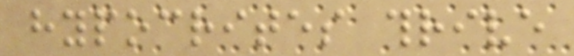hypocrites thrive
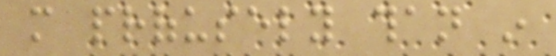more profusely than in
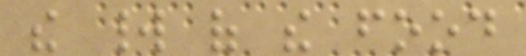the world of the food
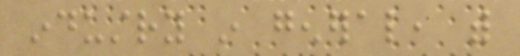industry in general, with
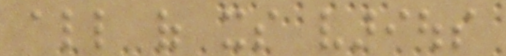all of its various
